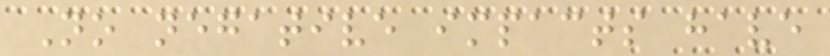No negative impacts have
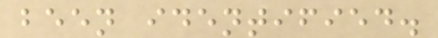been identified.
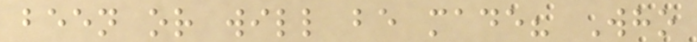been or will be made? Who
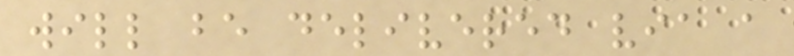will be delivered via a
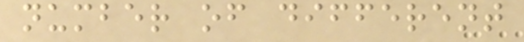number of different
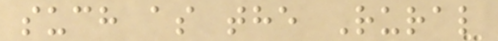such as the Rural
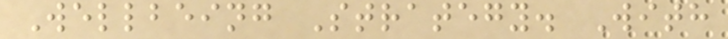Wellbeing Strategy. With
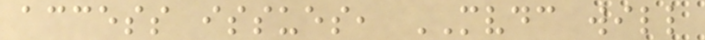access issues, MVDC will
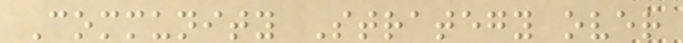Community Strategy over
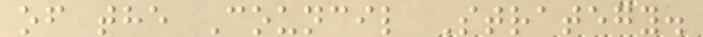of the Council Strategy.
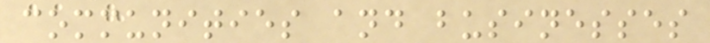communities and businesses
